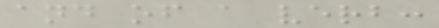and of a verb:
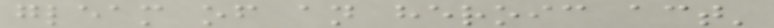gleam of an heroic act'
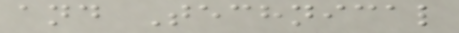and Technical
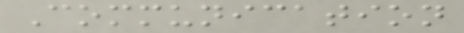Communication
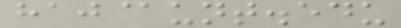haj@unt.edu
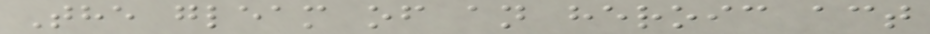The gleam of an heroic act
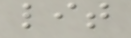lit
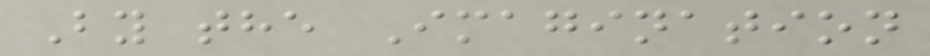By the Imagination
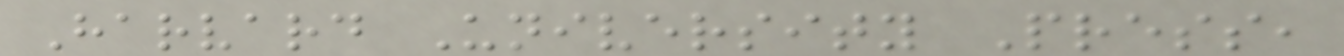Harvard University Press,
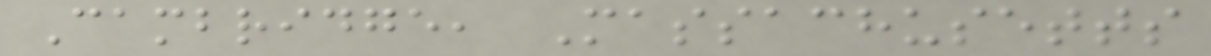Cambridge, Massachusetts
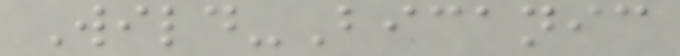Wild-Bicanic
